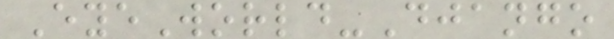EyeWorld-Django
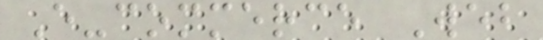E-commerce Web
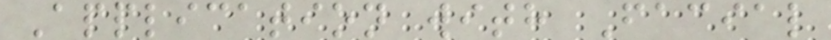Application with Facial
